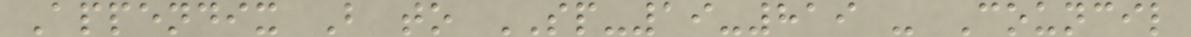Appendix B to SP-19-819 - Council
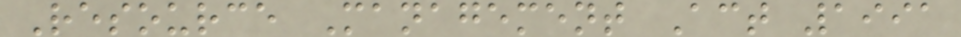Resource Management Act 1991
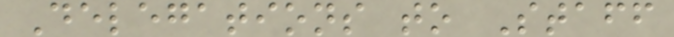Delegations to Staff
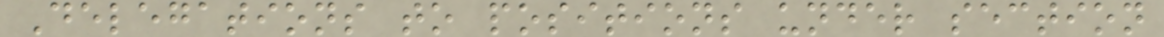Delegations to positions under section
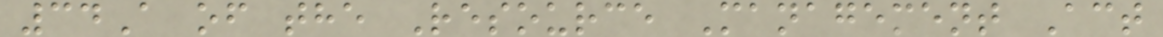34A of the Resource Management Act
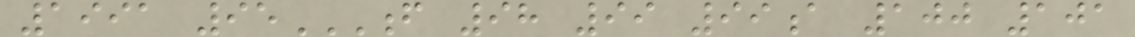1991 95F 98 99 99A 100 101
